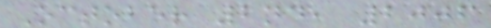October 2nd, 2006
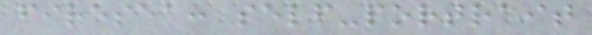firesea: self-portrait
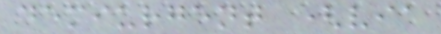demiurgent (via
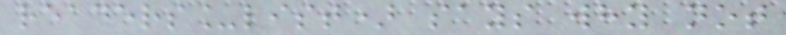readers_list) says why not
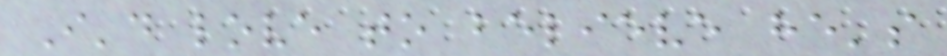I'd love to believe he's
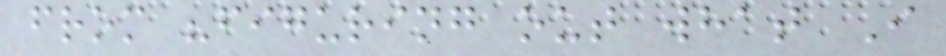from "figuring out what I
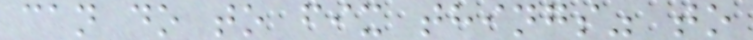can do to fix things" to
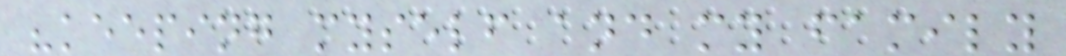"keeping myself and my family
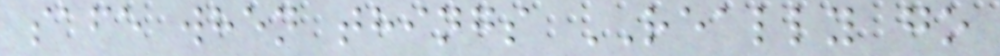safe when things REALLY go
